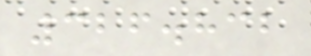326.832
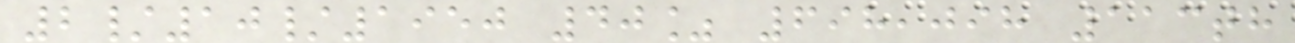2/10/1950 40% 698,098 113th
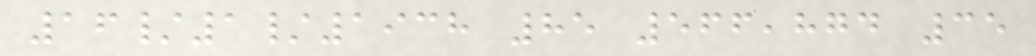16/1/1938 85 566,874 35
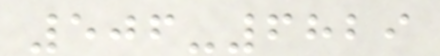506-6829
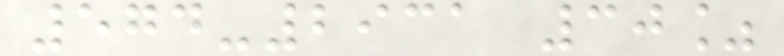574-2931 30%
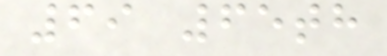69 65th
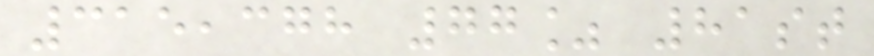315,378 77% 81st
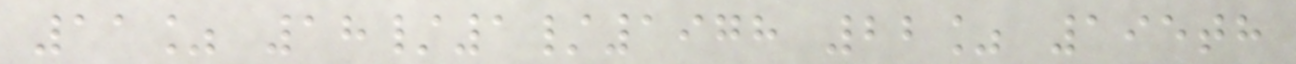11% 18/1/1978 22% 195th
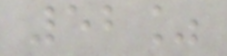52%
